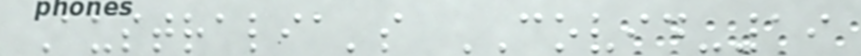Australia's COVID-19
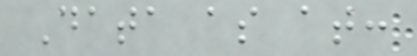Data as at:
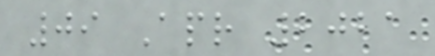09 Apr 2021
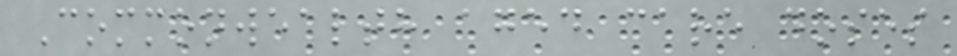Commonwealth aged care doses
